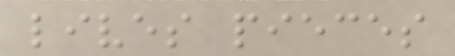lives pieces
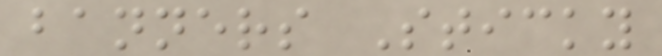banners Sticky
